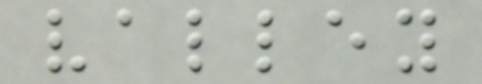valley
